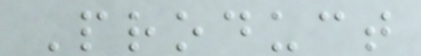Product
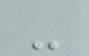-
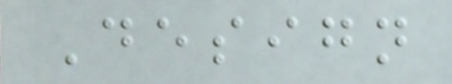Design
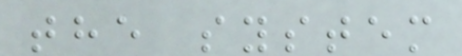the system
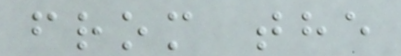from the
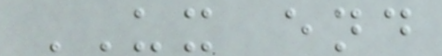UX end
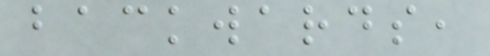backwards,
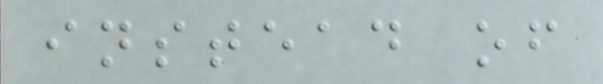instead of
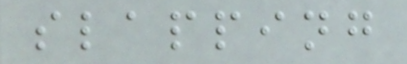slapping
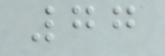77
